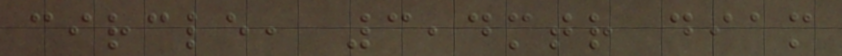circle, 3,4mtr diam
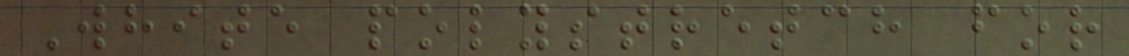White polystretch for
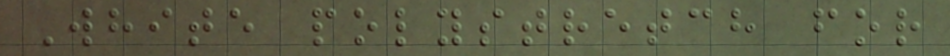White polystretch for
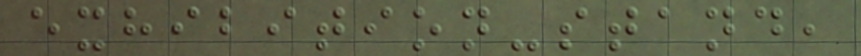exhibition-stand,
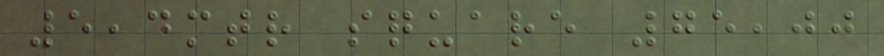5,4mtr square 75,00
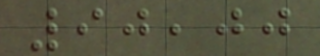90,00
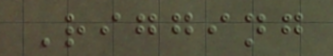Rigging
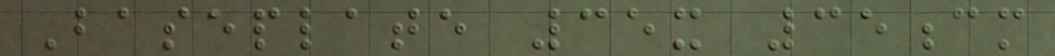Baseplate 35x 35cm
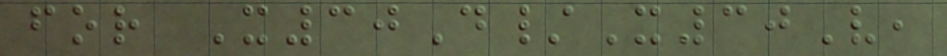for X30D/X30V,
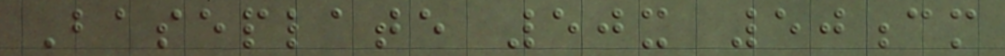Baseplate 50x 50cm
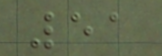51
